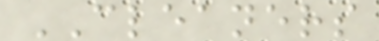CLEANERS
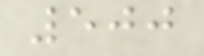500
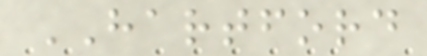HARTFORD
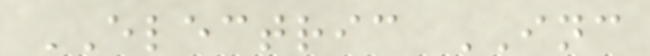ELECTRIC INC
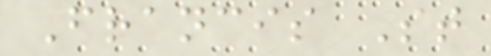Francis St
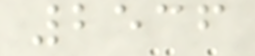2536
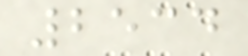2534
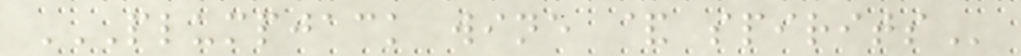PLUMPJACK WINE & SPIRITS
